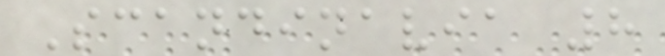Scandinavia 8
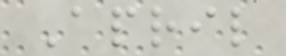April
